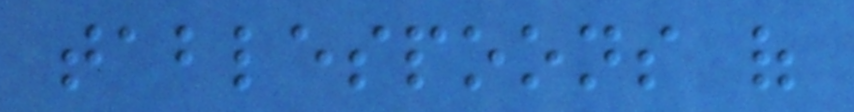tablespoons of
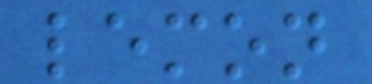lemon
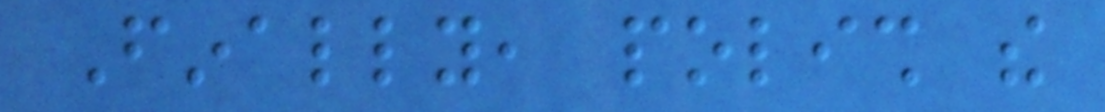Finally, polish the
